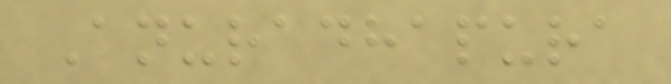Anuradhapura
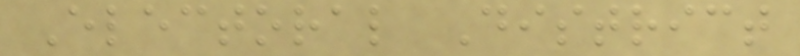Electoral District
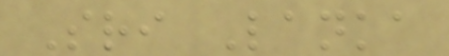Sri Lanka
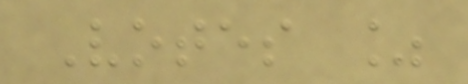Votes %
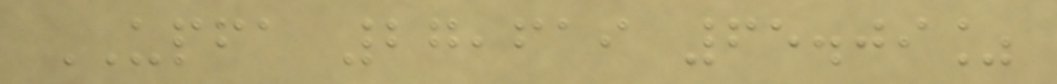UPFA 27,619 65.09%
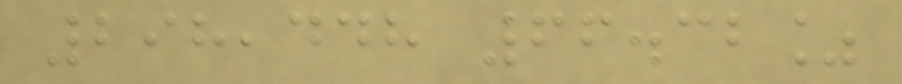298,448 66.32%
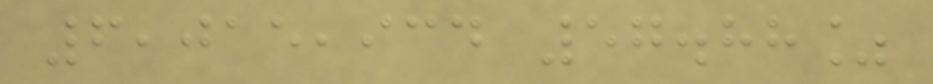6,015,934 57.88%
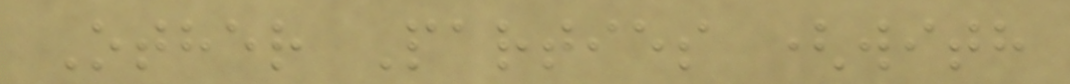Other Parties (with
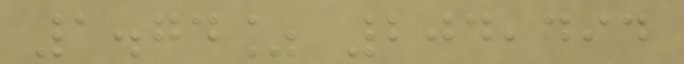1.74% 204,494
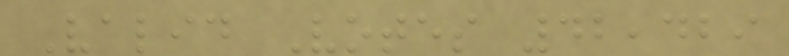Valid Votes 42,429
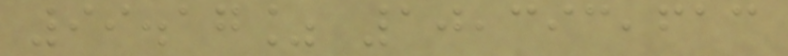99.17% 10,393,613
